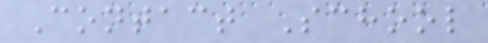Contact School
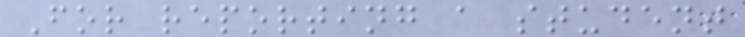For reporting a student
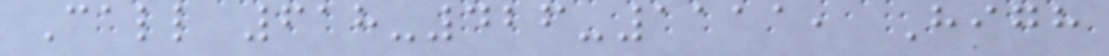Call 618-426-1111, High
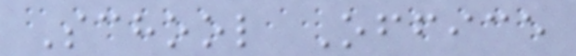School Office
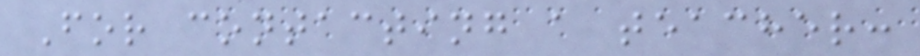For contacting a teacher:
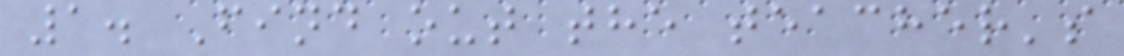1. Find out the teacher's
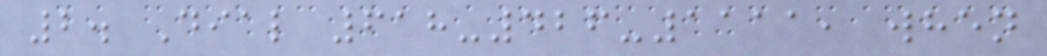2. Dial 618-426-1111, when
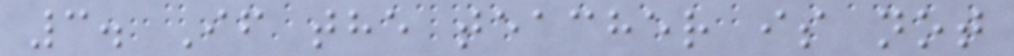3. If the teacher is not
